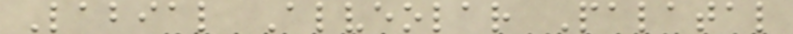Labial Alveolar Palatal
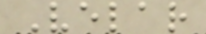Velar
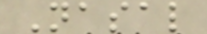Nasal
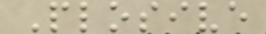Plosive
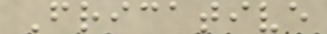Fricative
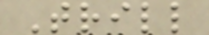Trill
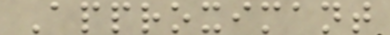Approximant
